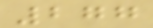277
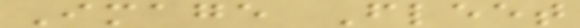Image Fleet
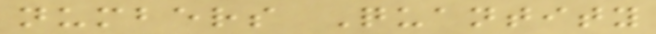numbers Quantity
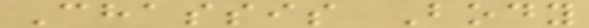Chassis Body
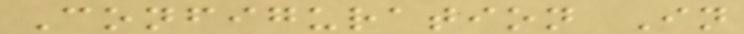Configuration In
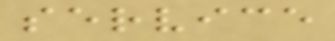service
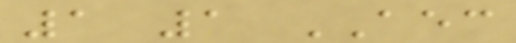1 1 AEC
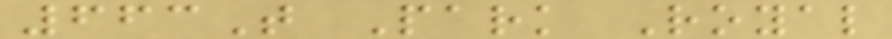663T Park Royal
